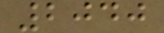2040
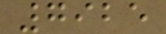7925
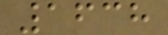1638
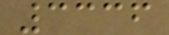3336
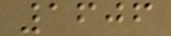1606
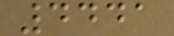4441
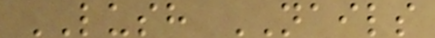LUSH NAILS
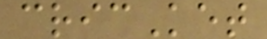cricKet
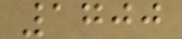1700
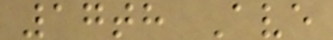17th Ave
